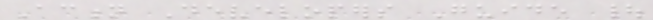Action Developers Guide |
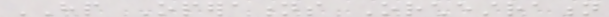HP Operations Orchestration
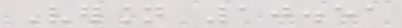Version 10.51
